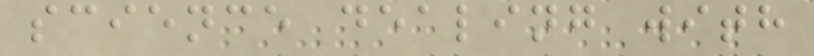science dealing with
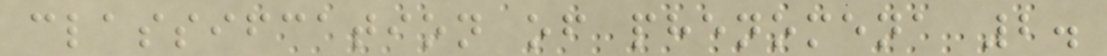classifcation of phenomena 2.
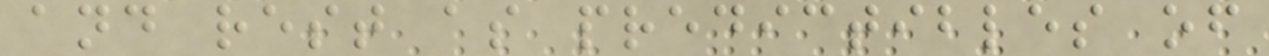and rest as predictibles of
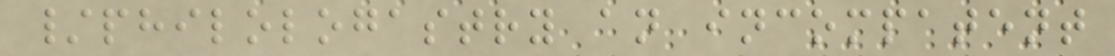/philologastry an incompatent
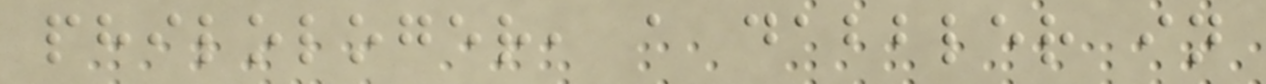philologer, a dabbler in
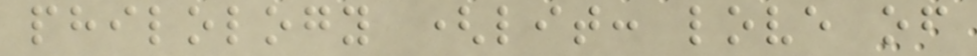philology (lit: love of
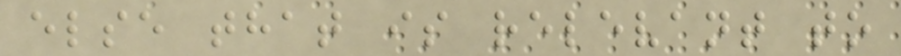else that is relevant to
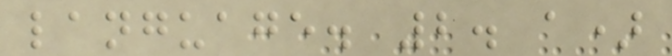language. 2. a)
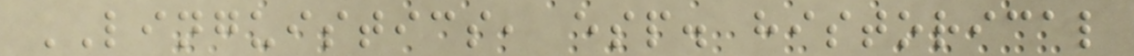LINGUISTICS, esp. historical
